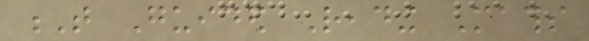T Guided Reading Maths
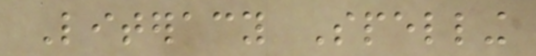Literacy Spelling
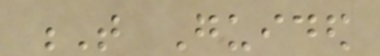T Guided
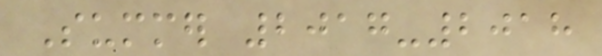Summer 2017-2018
